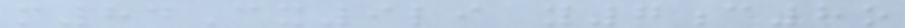m84Cx9li y7c8o
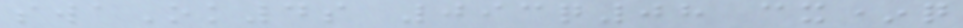swaOk4s 093q08 cx*q
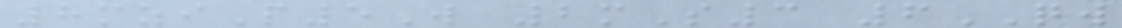8mziP5W 2mS3 6QW
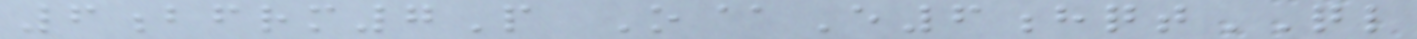6bfrm7P O@E6hqtQL
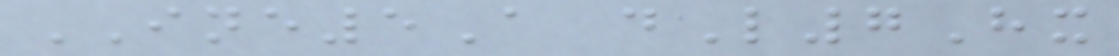INE5A dL7Hx
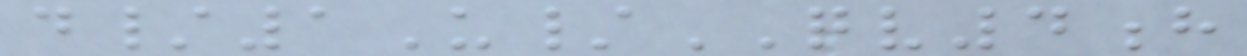d/1U/QV4h
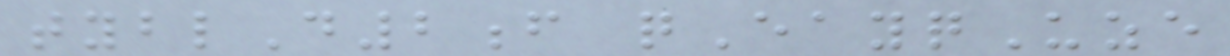tyblD2f qEayqUze
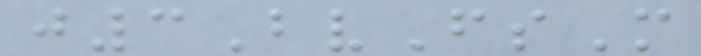j3BvFsM
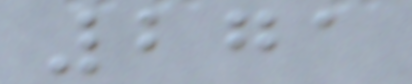271
